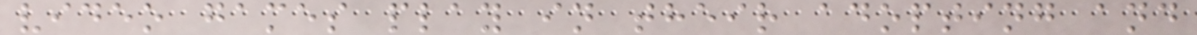video games play in their adopting and
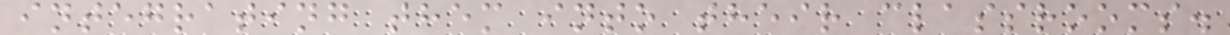integrating them into their classrooms.
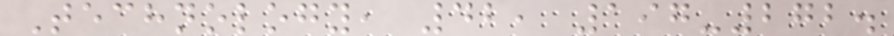Technology, 42, 197-272.
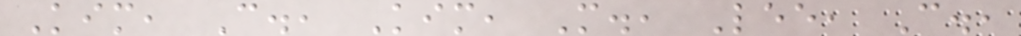Kim, C., Kim, M., Lee, C.,
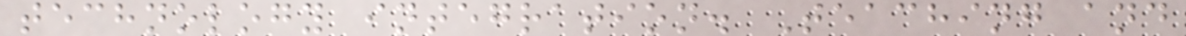technology integration. Teaching and
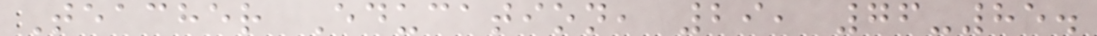Teacher Education, 29, 76-85.
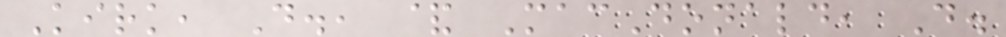Kirk, D., & MacDonald, D.
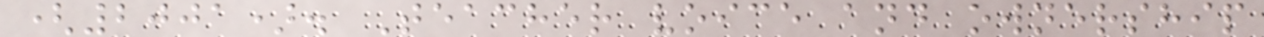(2001). Teacher voice and ownership
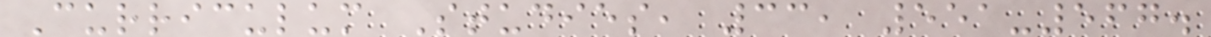Curriculum Studies, 33, 551-567.
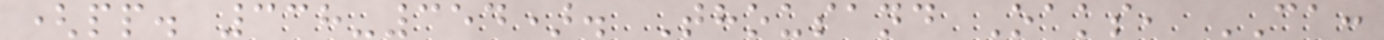(pp. 338-354). Thousand Oaks, CA:
